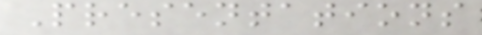Presentations
